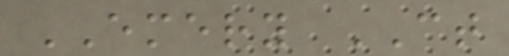EMERY CT
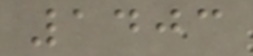1403
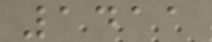1411
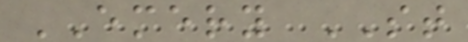EMERY ST
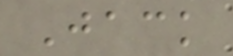Jack
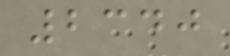2340
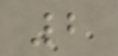2
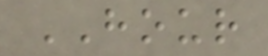HOUR
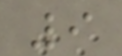9
